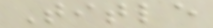Title
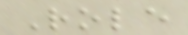Role
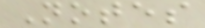Notes
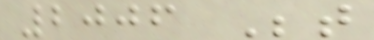2006 Between
